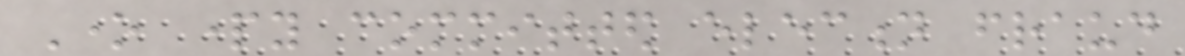One party committed election fraud
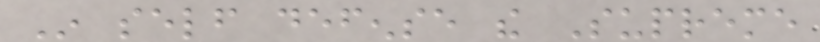In self defense the Supreme
